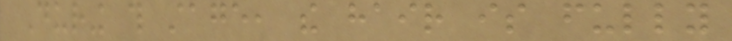During this stage, the hair is fully
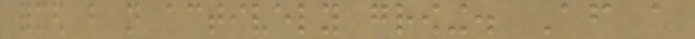formed but not actively growing. After a
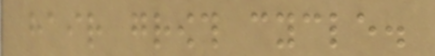hair growth cycle.
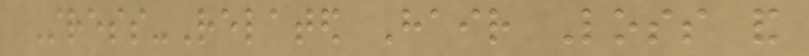Stress-Related Hair Loss and
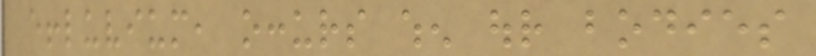effluvium, occurs when our bodies
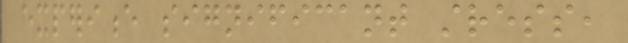experience significant stress,
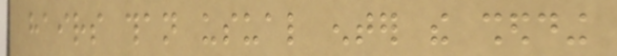hairs than usual enter the shedding
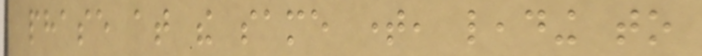phase at the same time, leading to
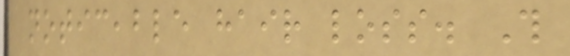noticeable hair loss. This
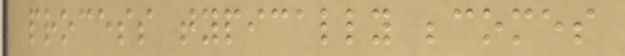process typically becomes
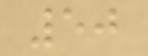50
